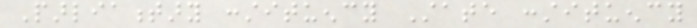Parliamentary constituency State constituency
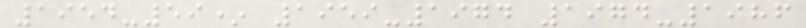1954-59* 1959-1974 1974-1986
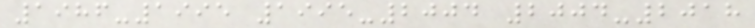1986-1995 1995-2004 2004-2018
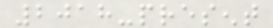2018-present
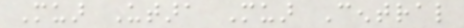Muar Utara Muar Central
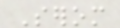Serom
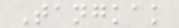Tangkak
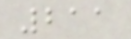211
